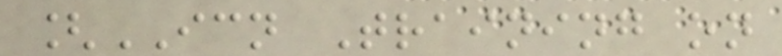[ICN Training on
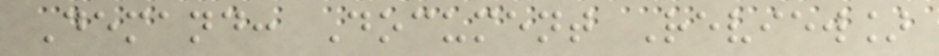Demand: Document Review]
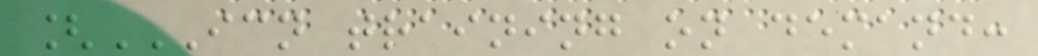[ICN TRAINING ON DEMAND:
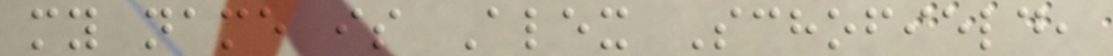my name is Alex Schofield,
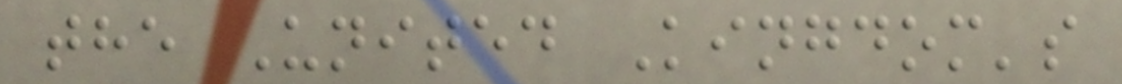the United Kingdom's
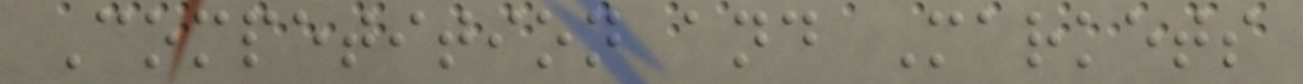Competition and Markets
